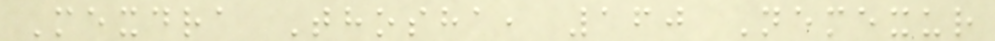Mexdra Thosha, 160 Nemexur
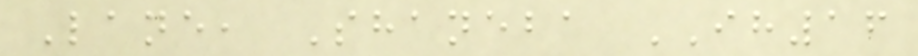Lane, Shaneba IH16
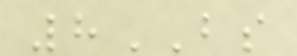8BS
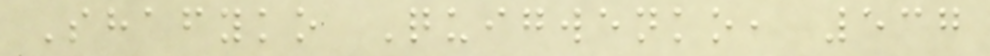Shafyko Quigwenko, 537
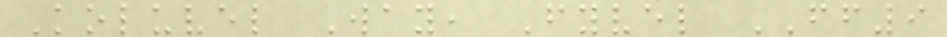Koluvel Way, Fyvel FF9
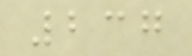237
